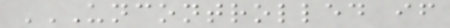UNCONTROLLED IF
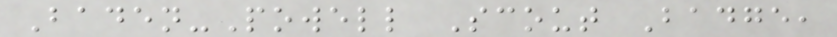Baden-Powell Scout Badge,
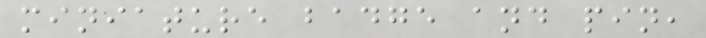miniature badge and pin,
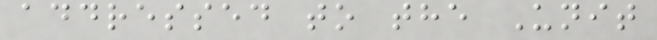addressed to the Unit
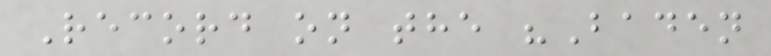Record on the "Baden
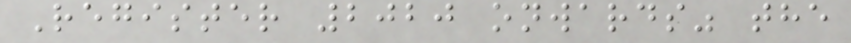Register 2020 onwards" the
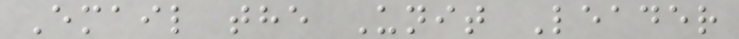Email the Unit Leader
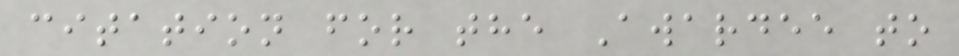citation for the Awardee to
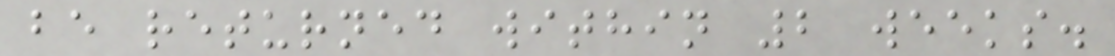be returned within 2 weeks.
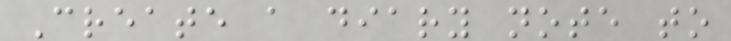Create a diary note to
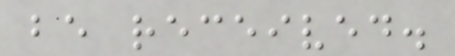be received.
